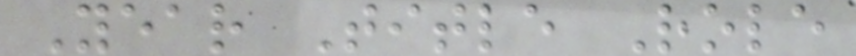Year Title Role
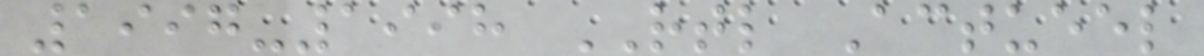1997-1998 RTL Actueel
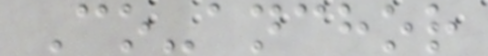Co-anchor
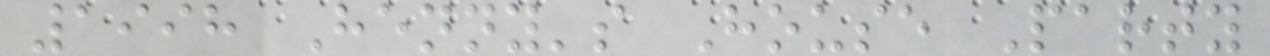1998 Henny's House Party
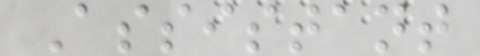Assistant
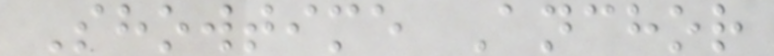Showtime Anchor
